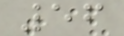56
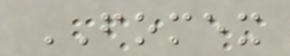FOMEX
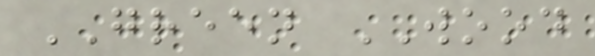GREEN WOOD
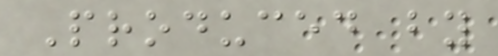Produced by
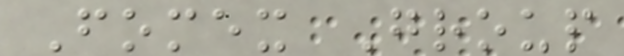Fomex Group
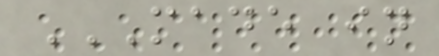MADE IN
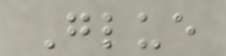Glue
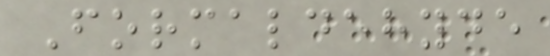Formaldehyde
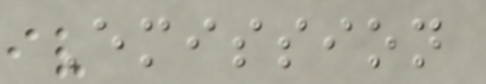Emission
